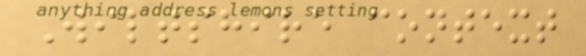Wiltshire context
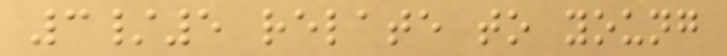3/5 relate to young
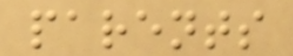parents
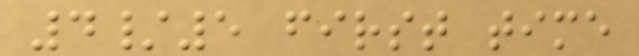4/5 first time
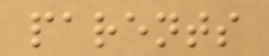parents
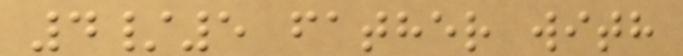4/5 father with
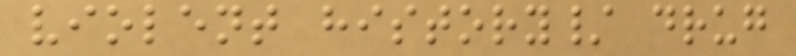violent history/ drug
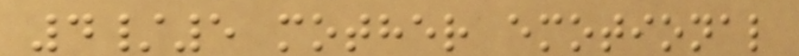4/5 mother emotional
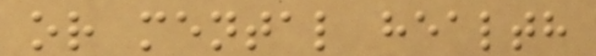or mental health
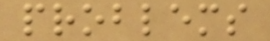problems
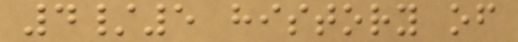4/5 history of
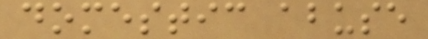domestic abuse
